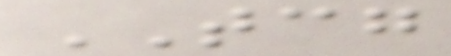TCG
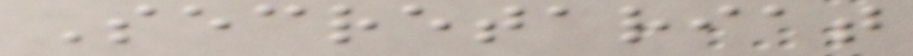Secretariat
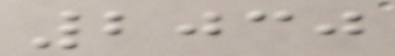2030
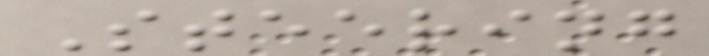Steering
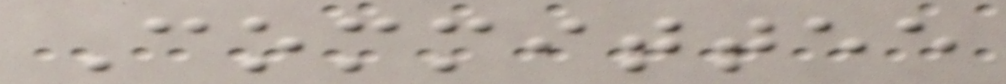Committee
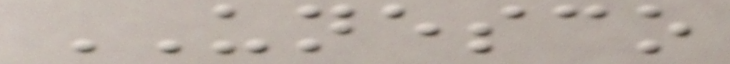UNESCO
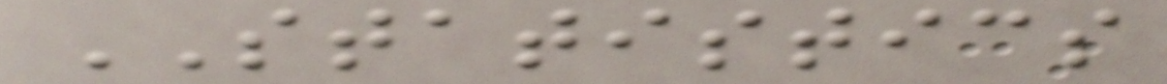STATISTICS
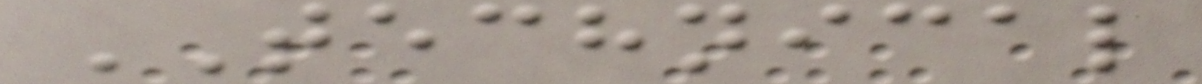TECHNICAL
